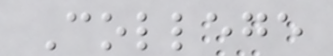College
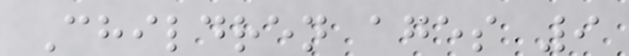Children ages 9
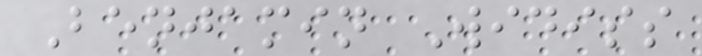Benjamin Widiss
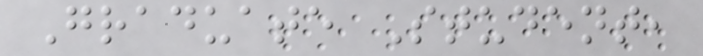Graduate Student,
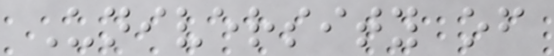University of
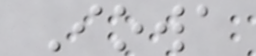Iowa
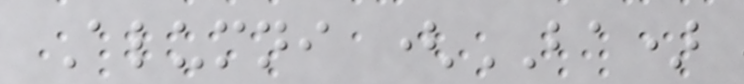Alumni (BA)
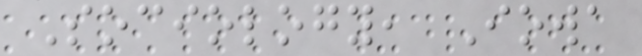Sociology, Iowa
